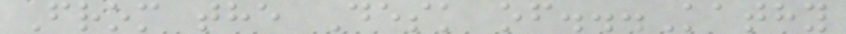From the Desk of...Kathy
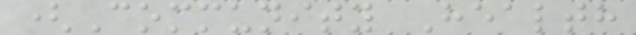(Community Health
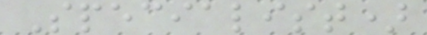Specialist)
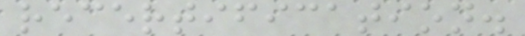recertification.
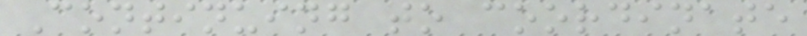Continuing to coordinate
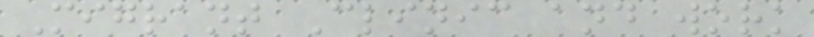Migrant Clinic and work
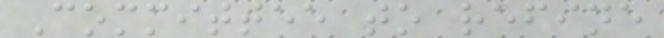Committee to refine
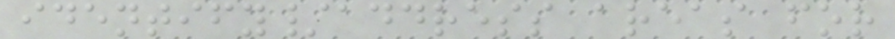identify/address areas for
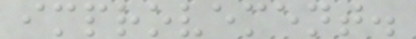improvement.
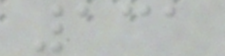131
